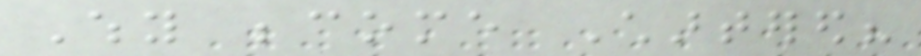Why become Chartered?
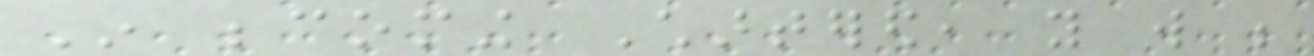In becoming Chartered, you will be
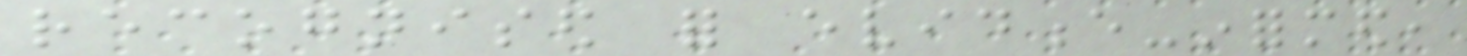recognised for evidence-informed,
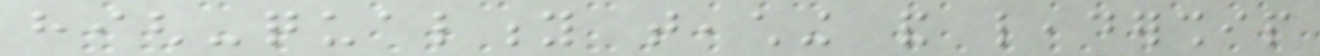high-quality teaching and leadership
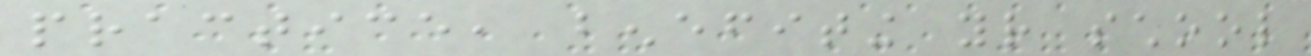practice, benefiting your school
